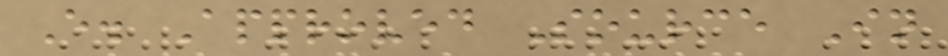E. Approved Source In
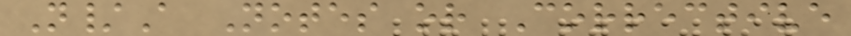N/A Notes or Corrective
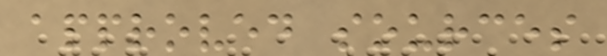approved sources
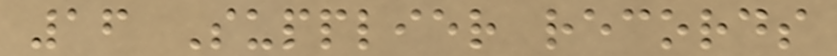16 Supplier records
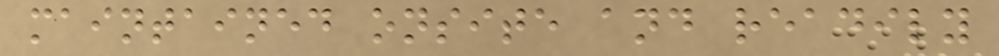maintained onsite and readily
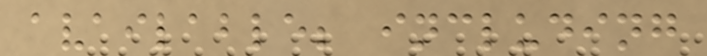available; including
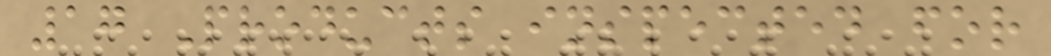17 Products inspected for
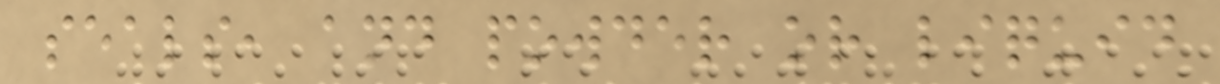seals, and powder or liquid
